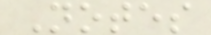Notes
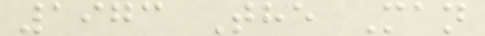1973 The Man
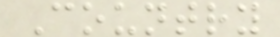Country
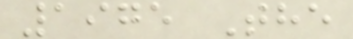1975 The
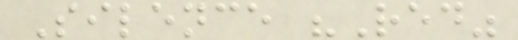Silence "Red"
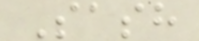Sash
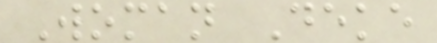Woman Deke
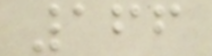166
